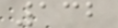132
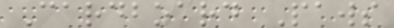Cardboard Paws
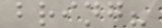bring?
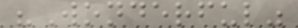"Wonderful"
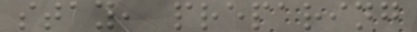stay, preparing
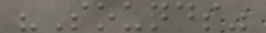"Sounds"
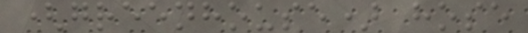(greenhouse) hose
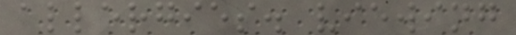allergies. viewing
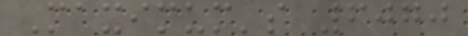Maximum's 6070
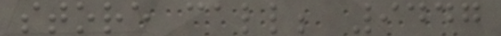store call; 9447
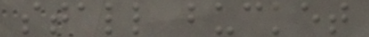stall bucket
